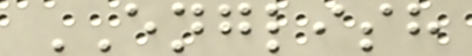ENGLISH
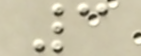3
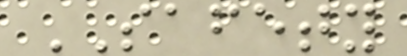SAFETY
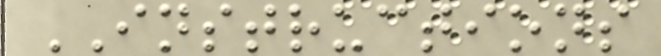INSTRUCTIONS
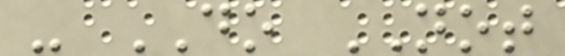- DO NOT
